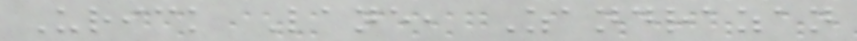Urick Lane, Zandrazan
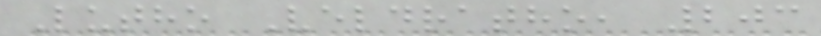Lutho Veldratho, 203
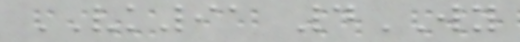VK91 4WY
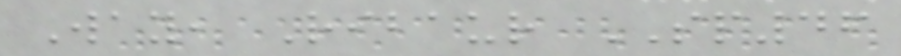Way, Ribaur SP46
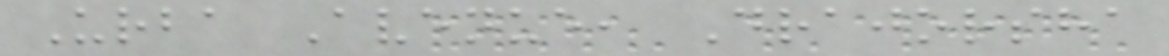Urba Avenue, Drajorsha
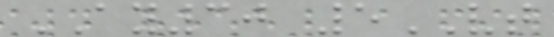AY30 5VT
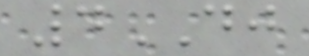4DJ
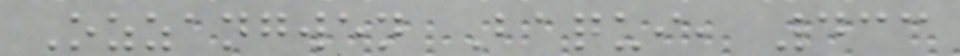Ozzangwen Baqui, 433
